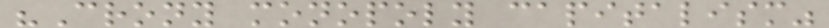"Crony monopoly capitalism"
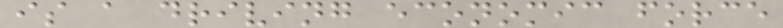is a driving economic force
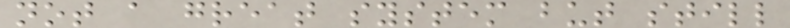not a great system but still
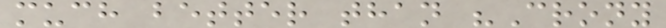much better than "Crony
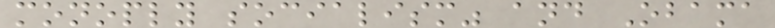monoply socialism" and Obama
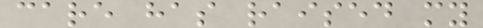care has raised my
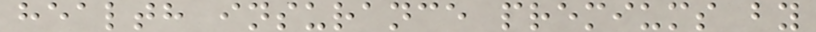health insurance premiums by
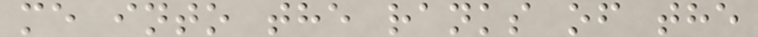me into the ranks of the
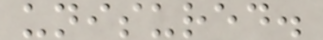unisured.
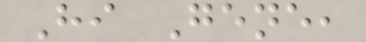Hi Gene,
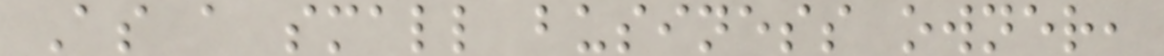As a small business owner,
